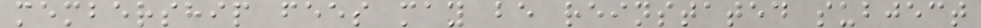membership fees may be reinstated subject
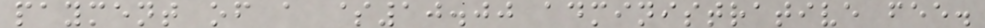payment of a $10.00 administrative fee.
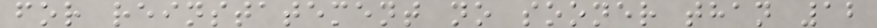for reinstatement no sooner than 12
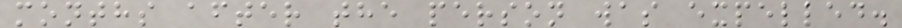months after the person was expelled.
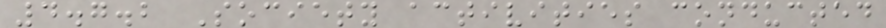4.7.2 Society activities conducted
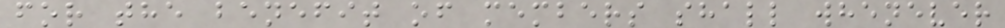for the benefit of members shall whenever
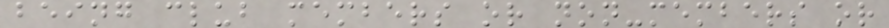being club members or non-members or
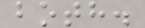both.
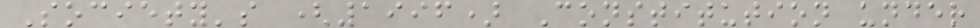Society's (1996) Constitution under
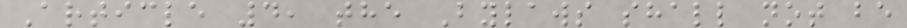Article 4, the Bylaws shall not be
